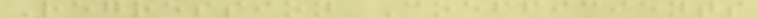Regression Coefficients
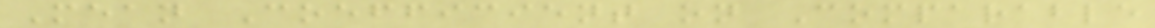Mean Coefficient on Comparable
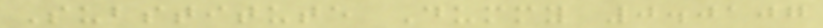Substitute Dummy 0.0107
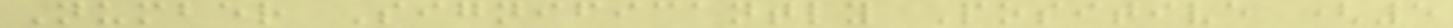Number Significantly Positive (5
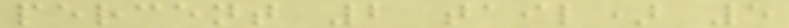percent 2 tail) 5
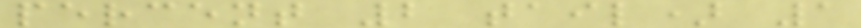percent 2 tail) 1
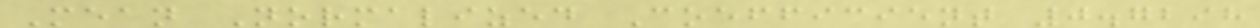Mean Normalized Coefficient 0.7298
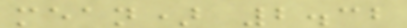mean) 2.32
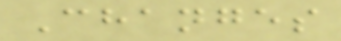Changes
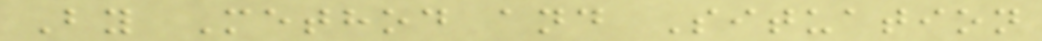By Method and Situation
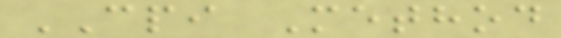CPI Method
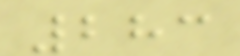283
